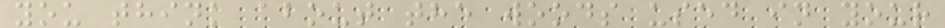you think about the woods used in your
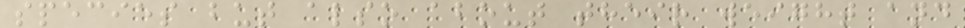species but also about their weight and
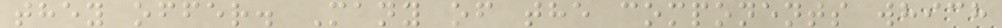they offer. Many of the components which
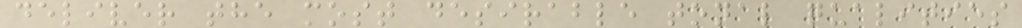deliver the most desirable tonal qualities
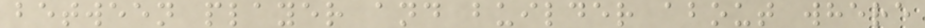between player and builder about where
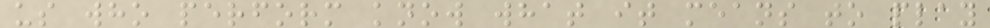us who perform know what it means to play
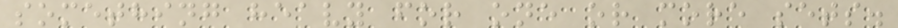something heavy for one or more sets.
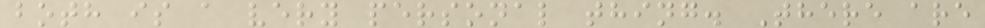both is a very personal thing. There are
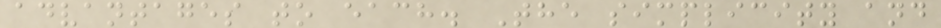advantages to each. The simplicity and
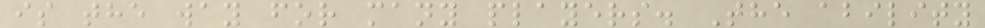is the way for many players. The ability
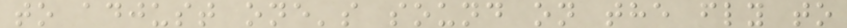to adjust one's sound on the fly to
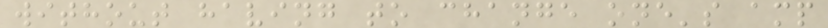without having to change one's amp
